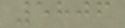5806
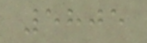5805
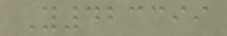Y423399
